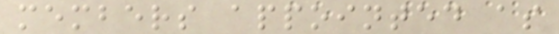members appointed as
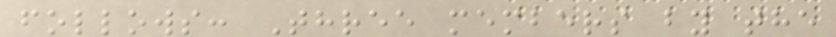follows: Three members by the
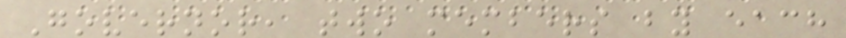Governor, two members by each
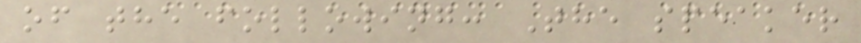of the following: The speaker
